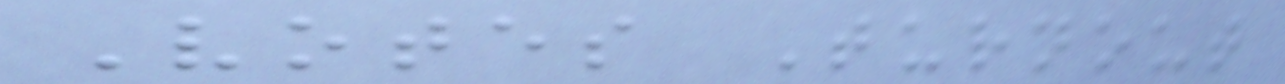Votes Turnout
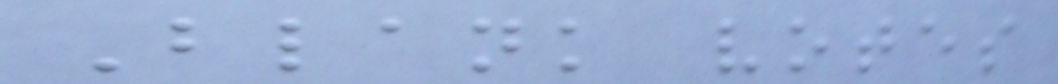Blank votes
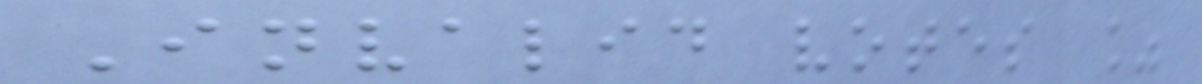Invalid votes %
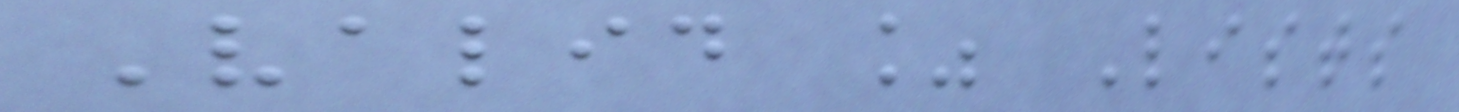Valid % Lists
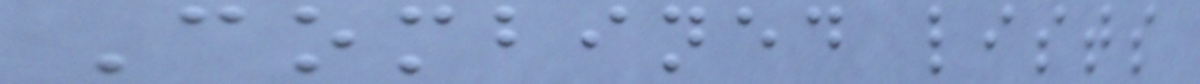Combined lists
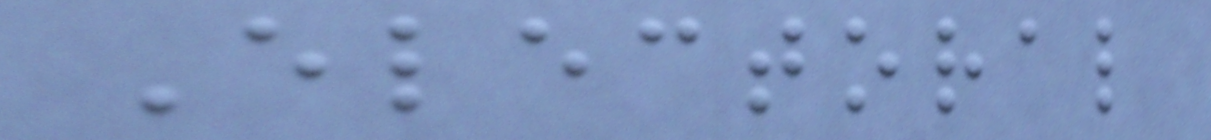Electoral
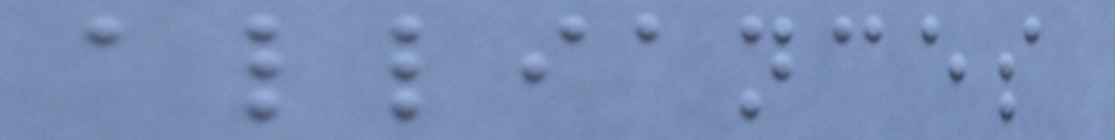alliances
